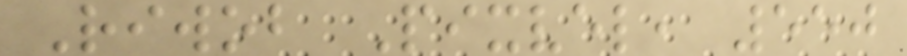Riwob Pixvel, 550
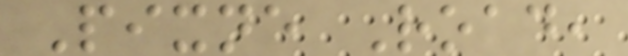Pixne Road,
